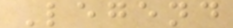Legend
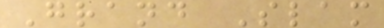Grand Slam
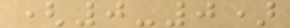(0-0)
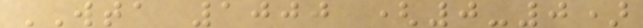WTA 1000 (0-0)
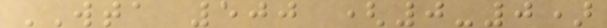WTA 500 (0-0)
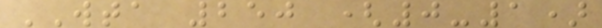WTA 250 (0-1)
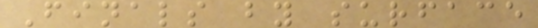Finals by surface
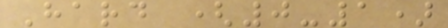Hard (0-1)
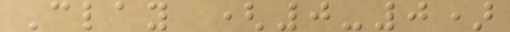Clay (0-0)
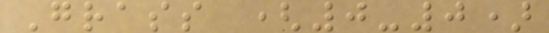Grass (0-0)
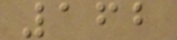162
